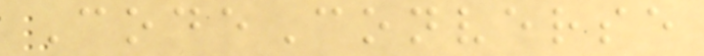CodeConverse
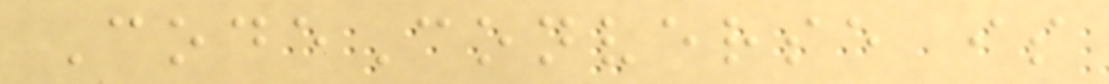CodeConverse is
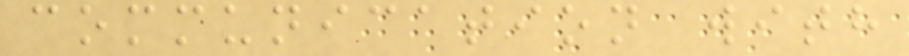communication with
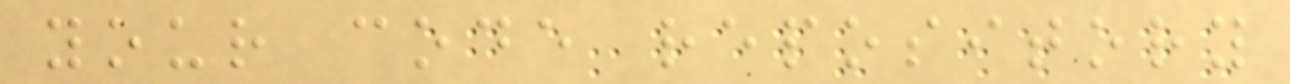your code repository
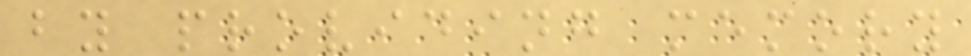by providing memory
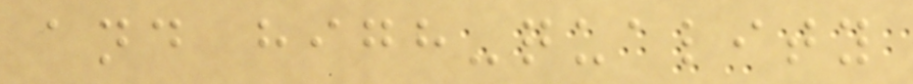and high-quality
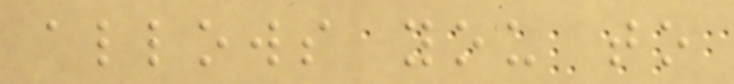allows you to
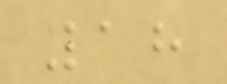18
